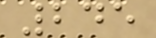245
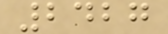2427
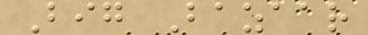Big Bazaar
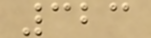323
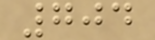704
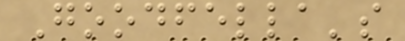Goodfella's
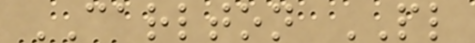CARLTON PL
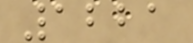1221
